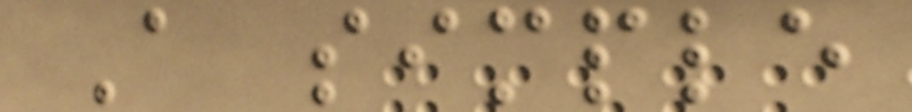A simple
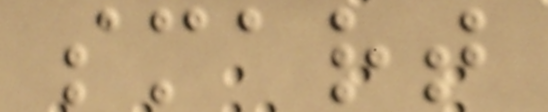smart
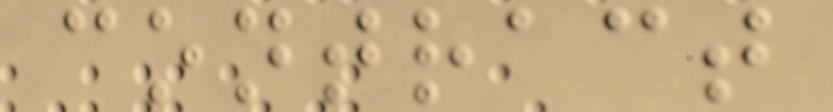contract
